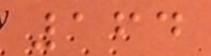164
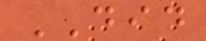DID
